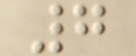7
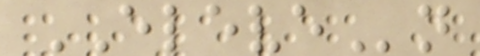ELEVEn
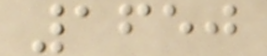1650
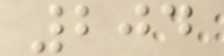204
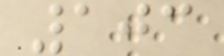103
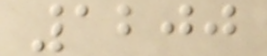1200
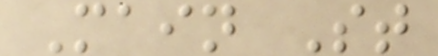Main St
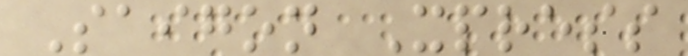Saigon Xpress
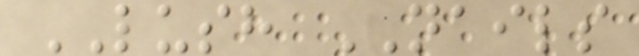LUSH NAILS
